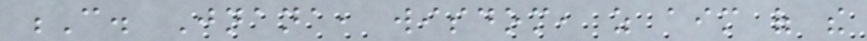C. Jnana, wisdom, as aim of the
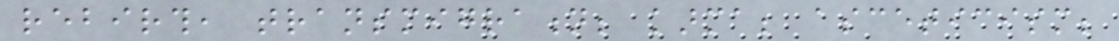rebirth, transmigration; karma; asceticism;
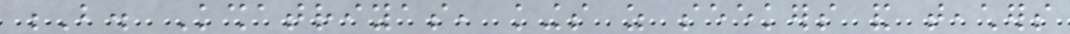B. Kshatriyas, kings as seekers and teachers
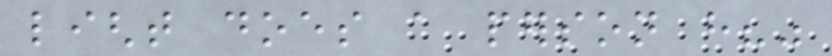light does a person have?"
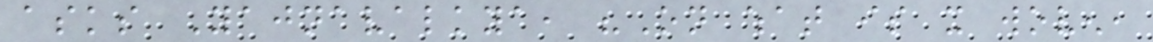asks Yajnavalkya, "On what is it woven,
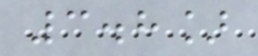3.8]
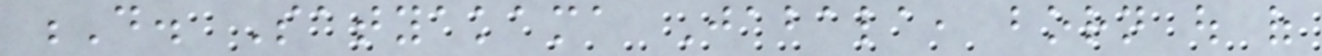D. Satyakama Jabala, born out of
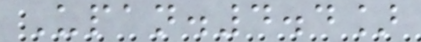Upan.4.4]
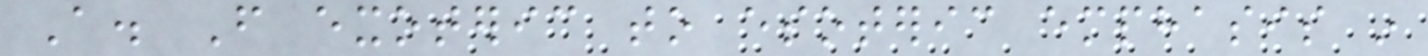A. From exoteric to esoteric emphasis in
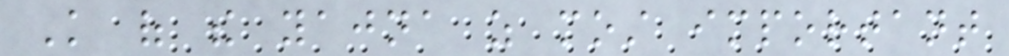Knowledge of the yajna as most important
